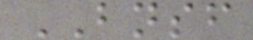BNSF
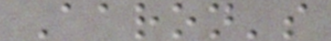Aaron's
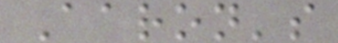Aaron's
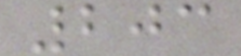203
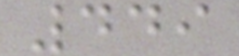449
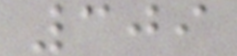309
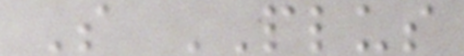S PLUS
